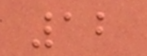12
